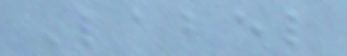Label
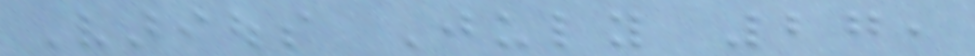Various July 27,
